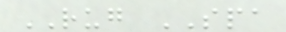RUG SPA
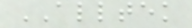ALLTEK
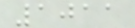1011
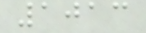1013
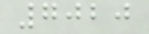7020
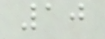10
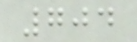704
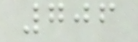706
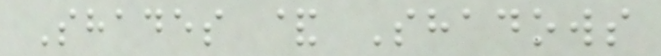Shades & Shadows
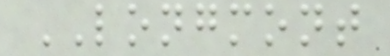LONGMONT
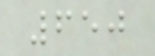650
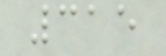315
